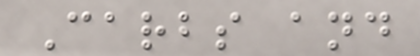Carbs and
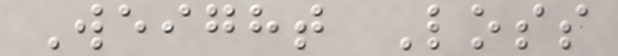Weight Loss
